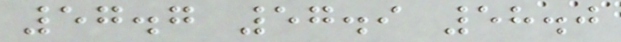57.7 57.9 58.0
